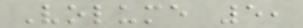Volume 5,
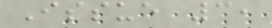Issue 3,
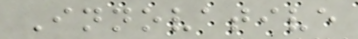Innovative
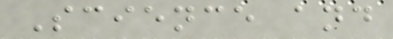Science and
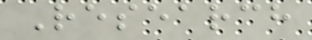Research
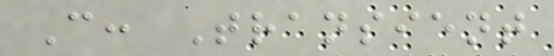C: Transient
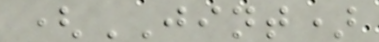(JINT)
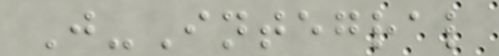J-Integral
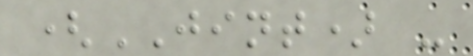(JINT) -
